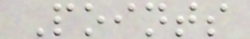Points
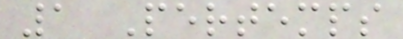1 Pertemps
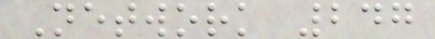Network 247
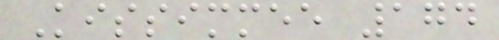Kissimmee 174
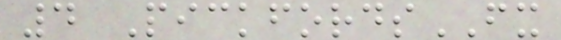4 PickfordsFX
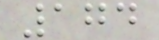174
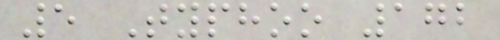5 Typhoo 172
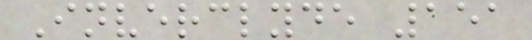Inverclyde 151
